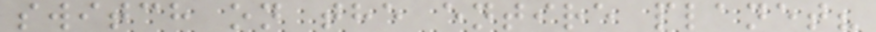switch on the entire planet?
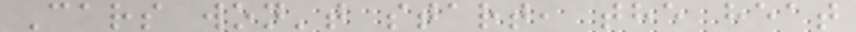Cars won't start, the heat
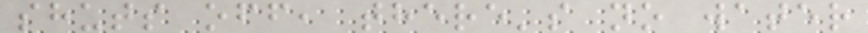shuts off, there's no water
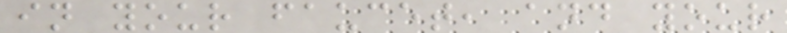in your faucet, and your
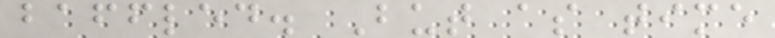baffled. But as time
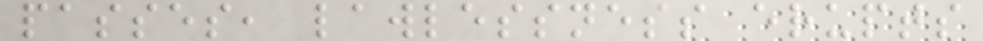passes, lawlessness erupts
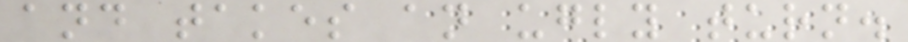and takes an ugly turn.
